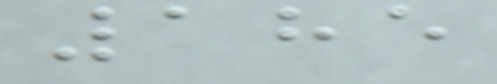185
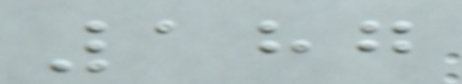187
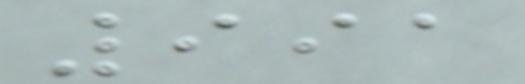991
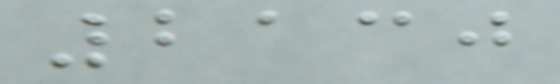2130
